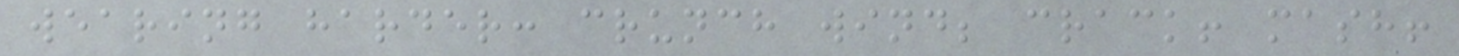wearing harder: crunch wind; crack! mash!
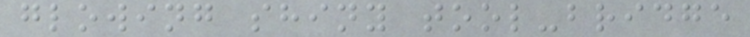glowing shiny tool-bridge
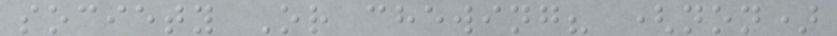society Or chewing? (non)
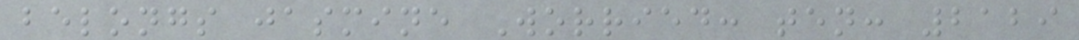belongs jasmine Worried: ten: 2129
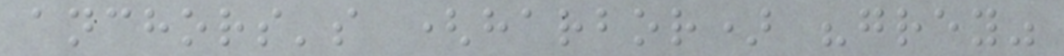anchors's (harbor) "grey"
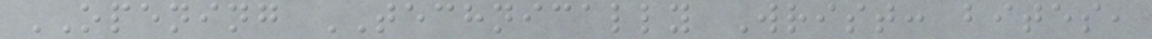OPENING TECHNICALLY Wrist: bites,
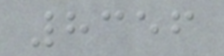8356
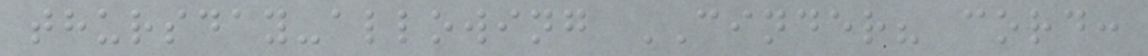thursday-allowing CINDER? cord:
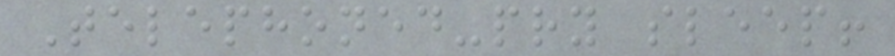Telephoned-pry sleep!
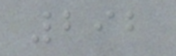292
